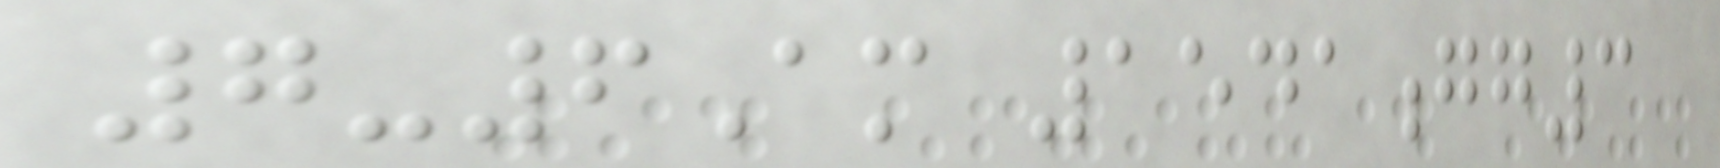7-6Am 1541gg3
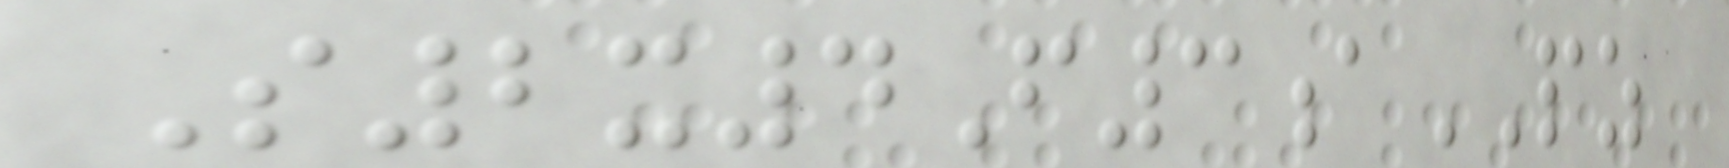S2x4F3aPZ
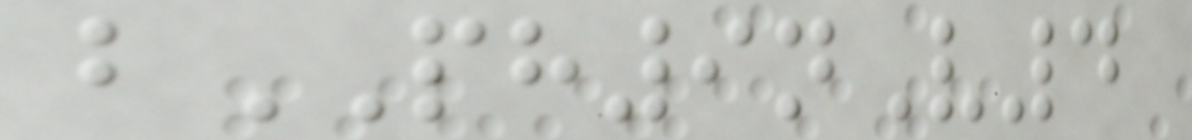bPH9nV4
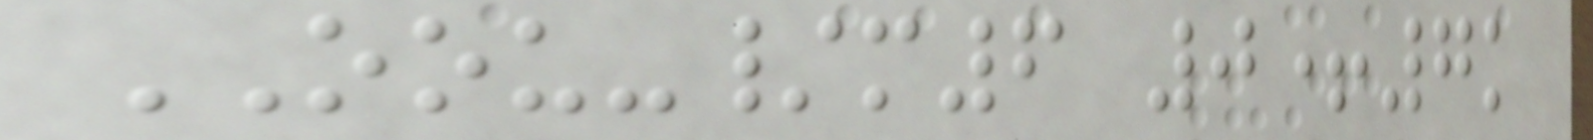OOU-/m6 0+7k
